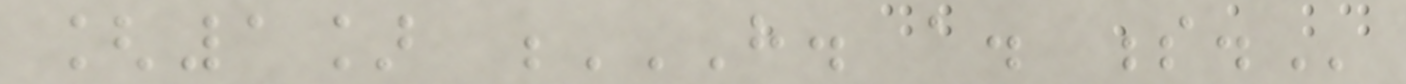[1] H. A. S.
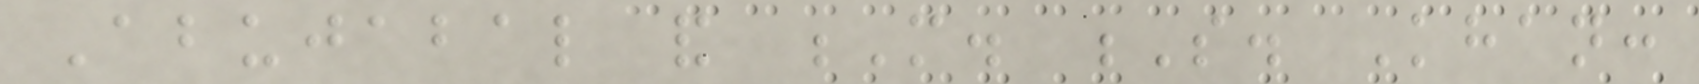Abujabal and M. S. Khan:
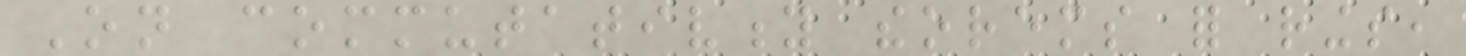On commutativity theorems for rings,
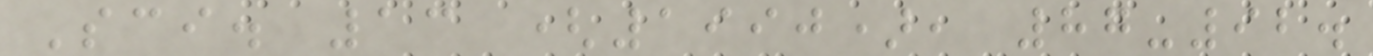Sci. 13 (1990), 87-92.
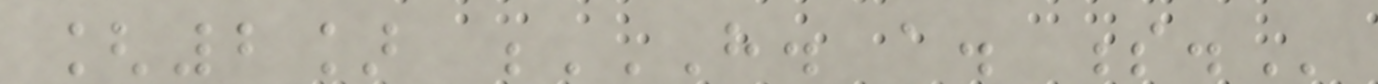[2] H. A. S.
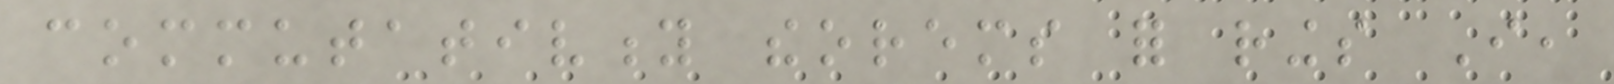commutativity theorems for rings I,
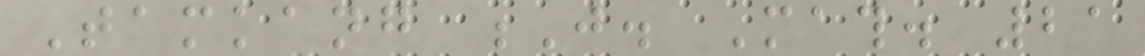Tamkang J. Math. 21
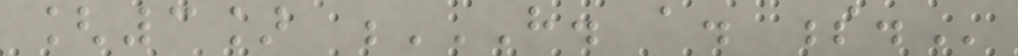[3] H. A. S.
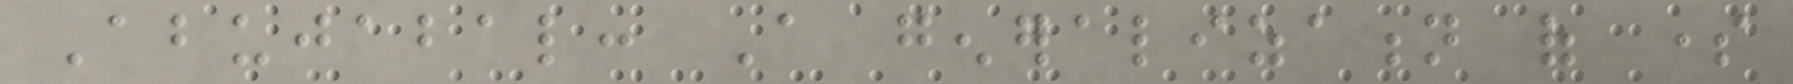Abujabal: A generalization of some
